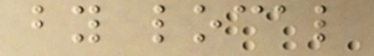by local
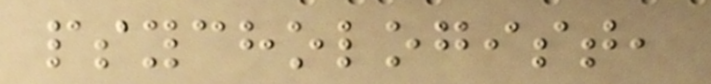psychologist,
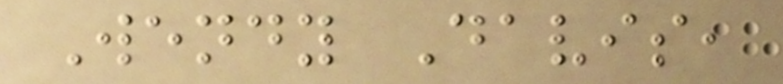Wendy Davis,
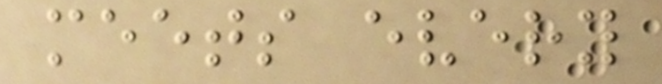meets every
